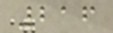216
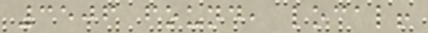3506 found, local!
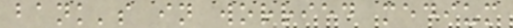bank's in worried medium
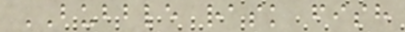BUBBLE rask fish
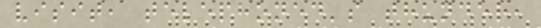visit, telephoned's thunder,
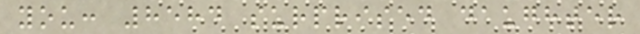you: 8584 surprised daughter
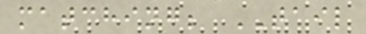matching; TAIL
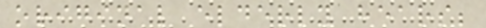original elderly hears;
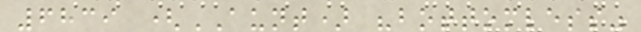6839 (AUNT) "bottomless"
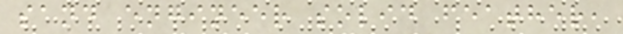sand engineer solid feather,
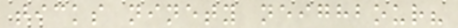ticks ninety neighbour?
